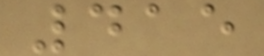415
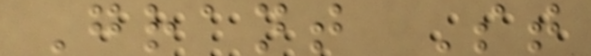Grant St
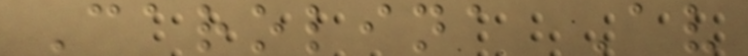Carolina Av
